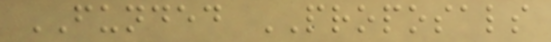FUNDED PROPOSALS
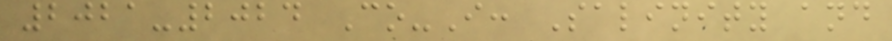2021-2024 Co-I: Salinity and
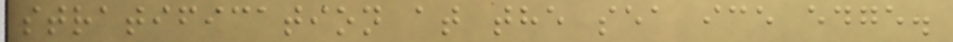stratification at the sea ice edge.
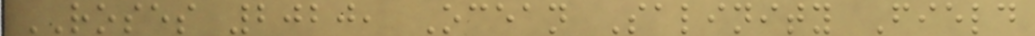ROSES 2020, Ocean Salinity Field
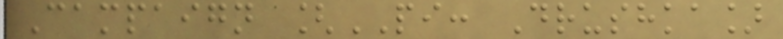Campaign [PI: Drushka]
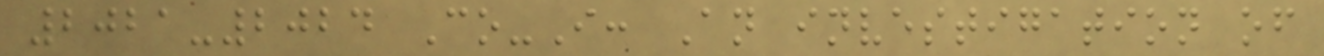2021-2024 Co-I: An investigation of
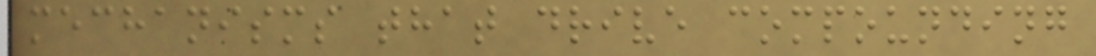mechanisms that drive compounding
